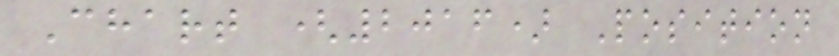Chart (2016) Position
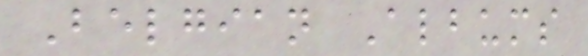Belgian Albums
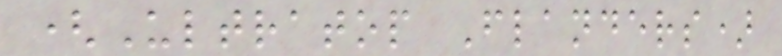(Ultratop Flanders)
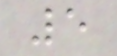5
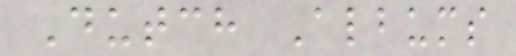Dutch Albums
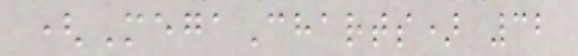(MegaCharts) 32
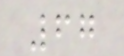67
